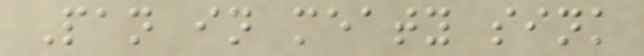Pan in meaty sink
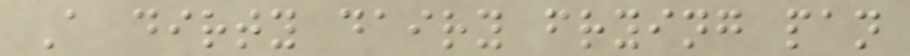A dirty dairy frying pan
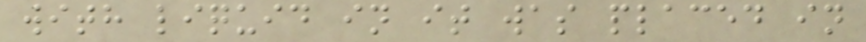with liquid in it was placed in
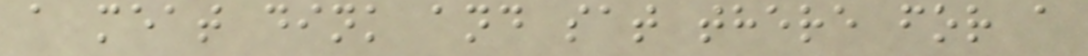a meat dink and sat there for a
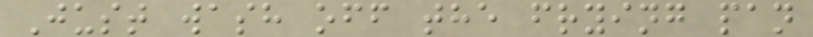Just wash off the frying pan
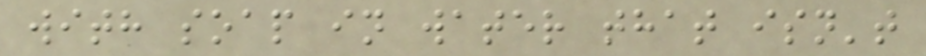with soap in water that isn't
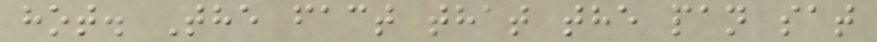hot. The fact that the pan sat
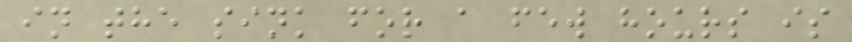in the sink for a few hours is
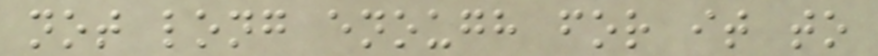not long enough for it to
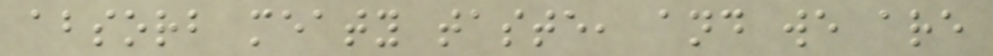absorb meaty taste, and we are
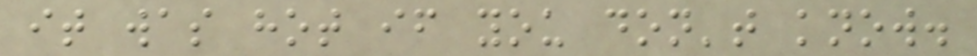it was hot if you don't know.
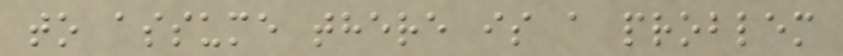to assume there is a problem
